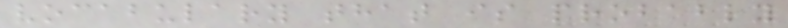vocabulary that is probably
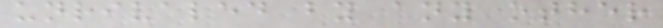unrivaled by any other
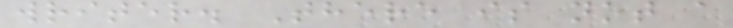writer. There is not a
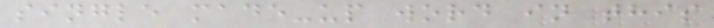single made-up word in this
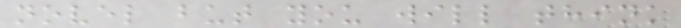novel but you will think
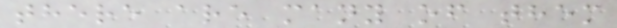there are many of them
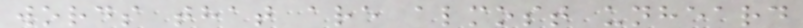words that are almost unheard
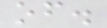of.
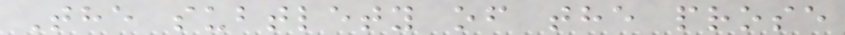The subtlety of the prose
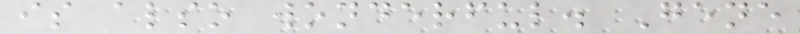is also wonderful. Gene
